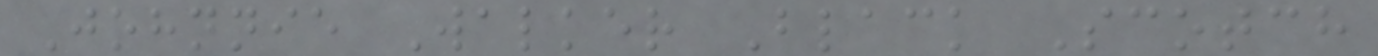Johnnie Walker Black Scotch
